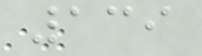139
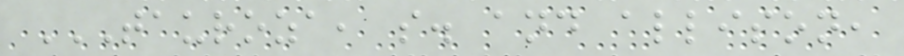TAUROZA, S. AND ALLISON,
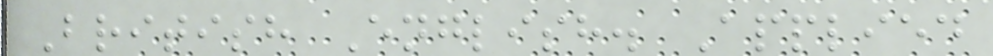British English. Applied
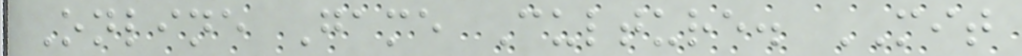Online Game Culture. MIT
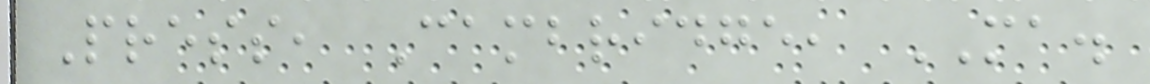Press, Cambridge, MA.
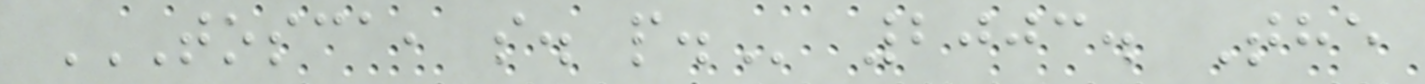TOSCA, S. P. 2003. The
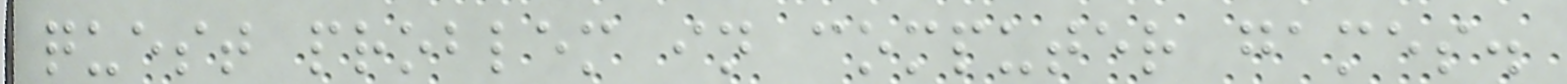quest problem in computer games.
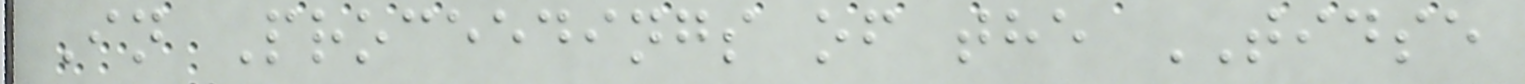In Proceedings of the TIDSE
